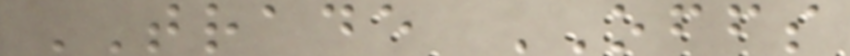TRADE OFFS
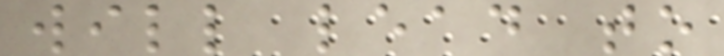will lead to
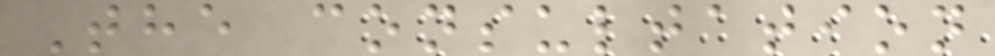The consultation
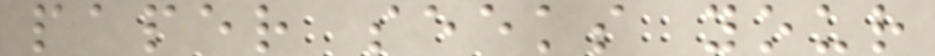paper seeks your
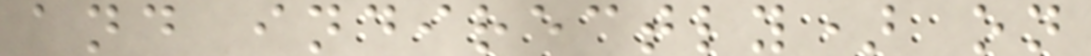and indirectly) on
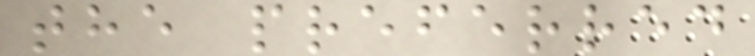the preferred
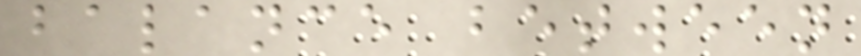balance between
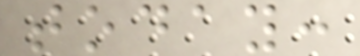today:
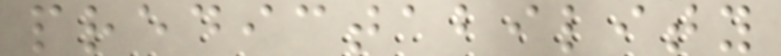predictability
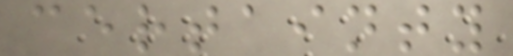certainty
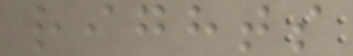rights
